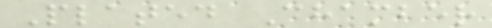Plated Chamber
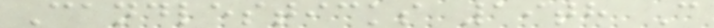Candlesticks 19th C
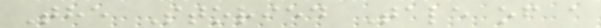The Storied Tale of a
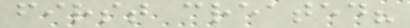first created?
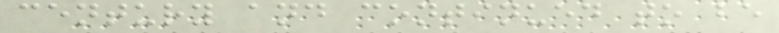century and continued to be
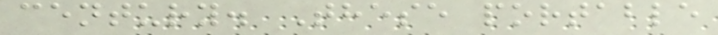century. These portable
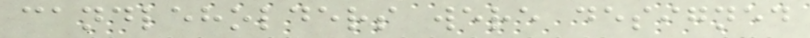candleholders were designed
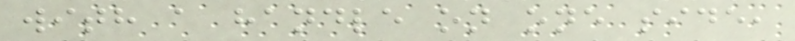with a handle on one side,
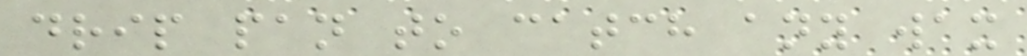drip pan to catch any wax
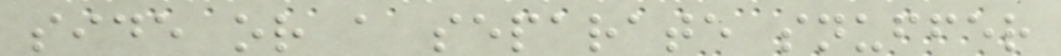side or a separate snuffer
